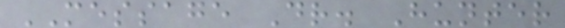MESSAGE Dr. Hunter
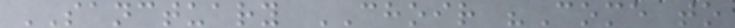SANCTUARY CHOIR "Come to
